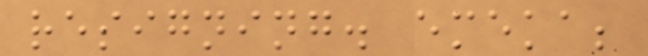resigning. emeka;
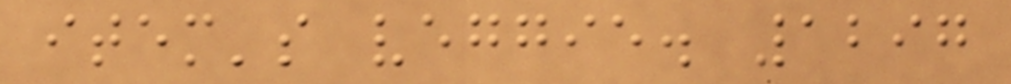item's veggie. 1297
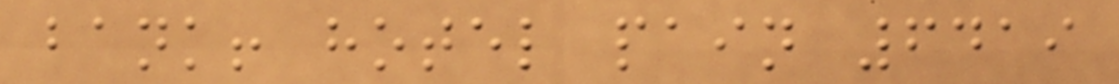bank! hotel pain 6419
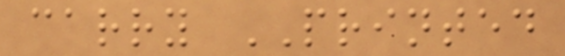carry PRINTED
